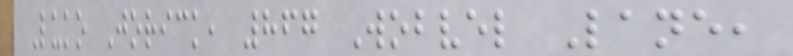Luko Jorick, 867 Wobvel Lane,
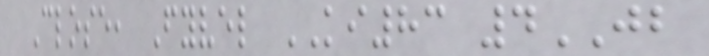Close, Fyvel KI83 4JB
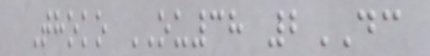Thoko OU38 2DC
